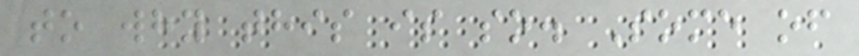to why this is so. Some of
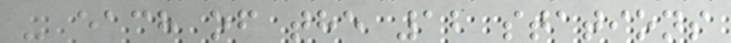- each of the 12 stations
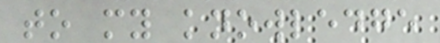to my knowledge
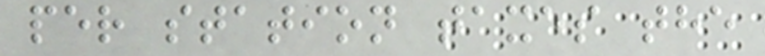per station taxes the
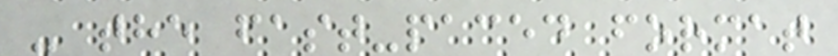- the fast-paced format
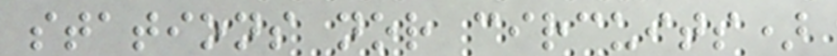stations nor circuits)
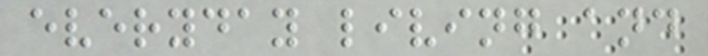everyday living and
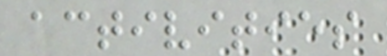activities
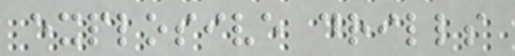explosive drills
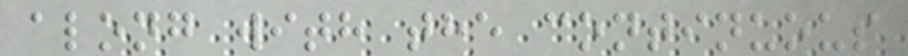along with the continuous
